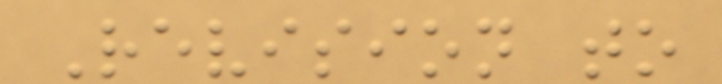Revision to
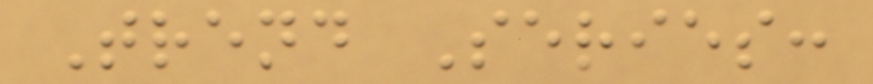Trend Series:
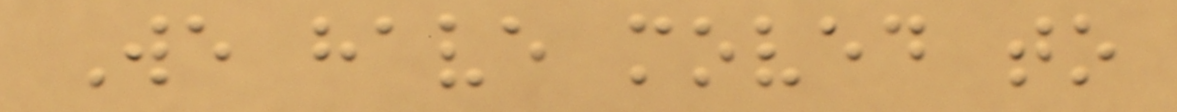We have moved to
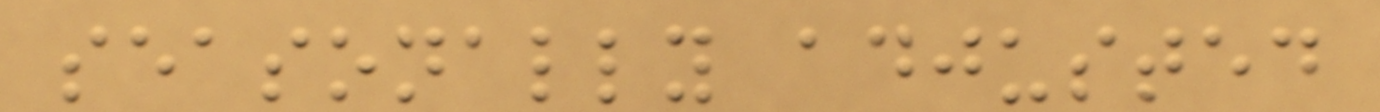seasonally adjusted
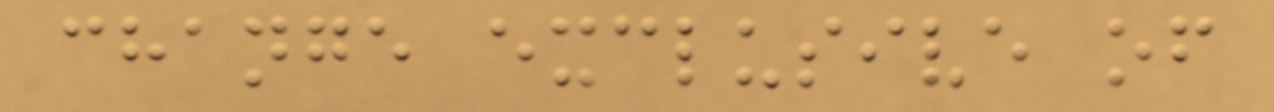change exclusive of
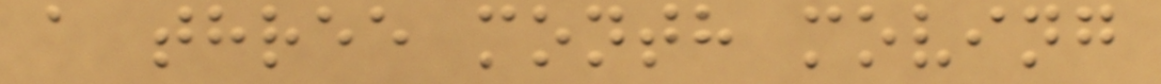a three month moving
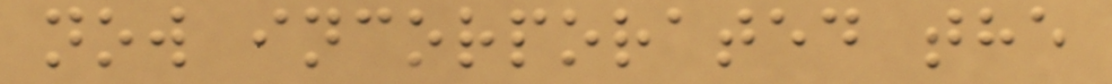now incorporated the
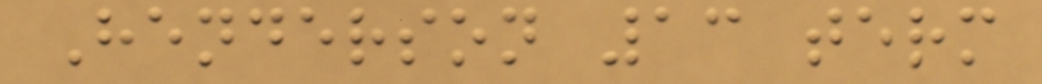Henderson 13 term
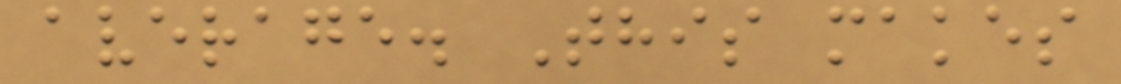average. This makes
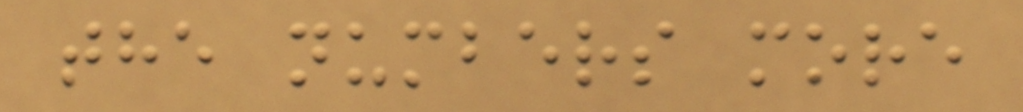the numbers more
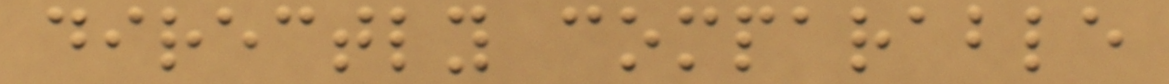directly comparable
